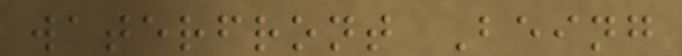waterfront Being
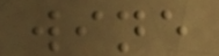wine
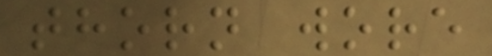thorn wore
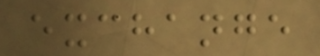exchange
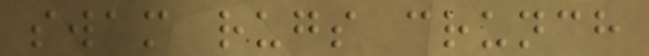swam rugs crunch
